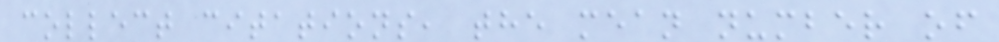collect citations, the mean number of
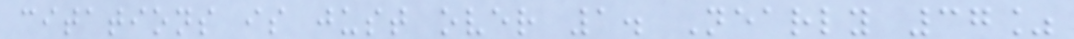citations is just over 1. Nearly 37%
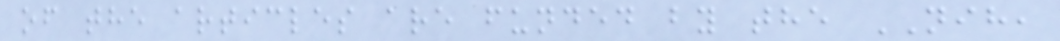of the articles are funded by the NIH,
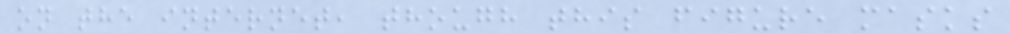on the internet, though this figure masks
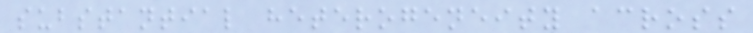substantial heterogeneity across
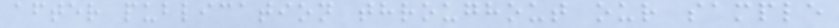after publication throughout our sample
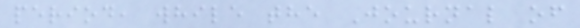period, while the Journal of
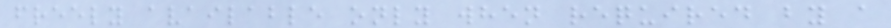freely available only when required by a
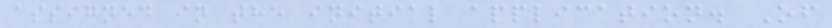assigned in the initial application. Of
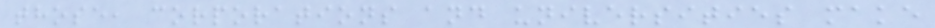those, corporations and universities make
